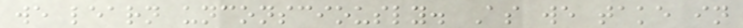we learn unconsciously. As we take in
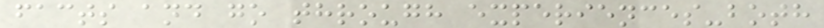facts and go through experiences-both
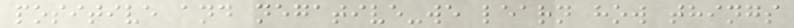positive and negative-we learn how things
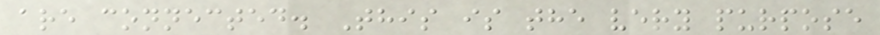are connected. This is the very purpose
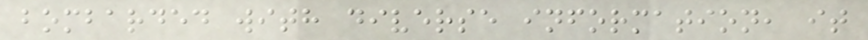bombarded with diverse information, it
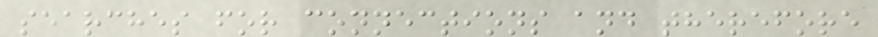searches for connections and therefore
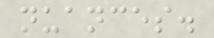nuances.
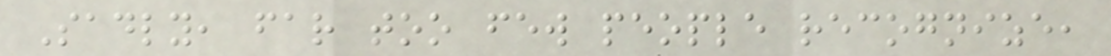Sadly, far too few people recognize,
